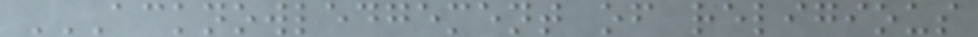ACKNOWLEDGEMENT OF RELIGIOUS
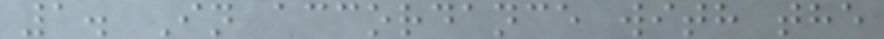1. In accordance with the
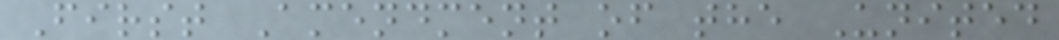First Amendment of the United
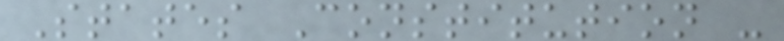States Constitution -
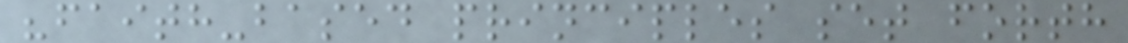"faith-based principles set forth
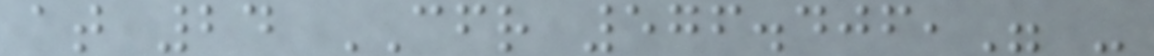at 24 CFR 576.406," -
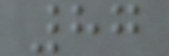87
